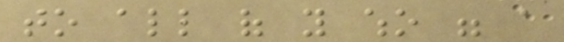to all of you who were a
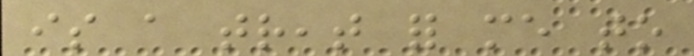is a treat for me to
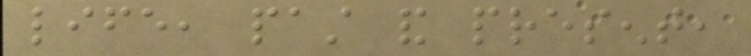life, past and present,
